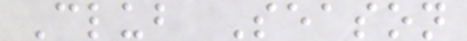Club Season
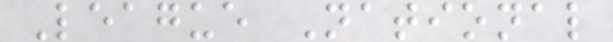League National
